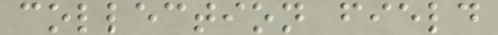collection field
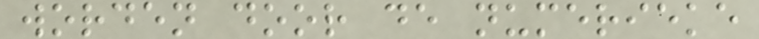worden door de numerieke
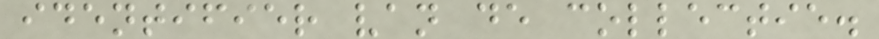identifier van de collectie.
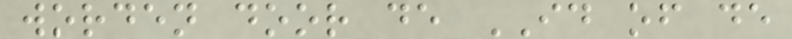worden door de ID of de
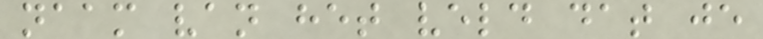naam van het veld dat je
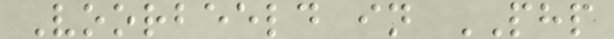Voorbeeld in PHP
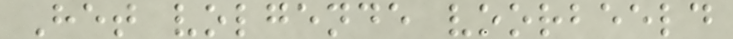Het volgende voorbeeld
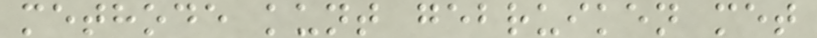methode kunt gebruiken met
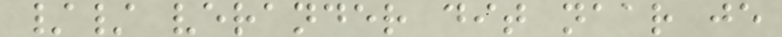// verander dit naar je
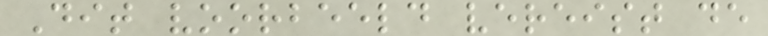Dit voorbeeld vereist de
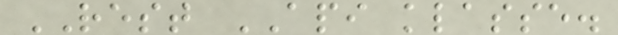REST API klasse.
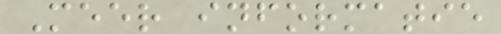Meer informatie
